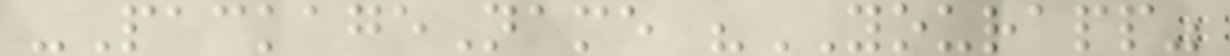-PackageName "YOURAPP"
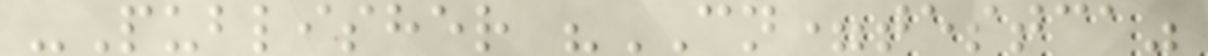-Publisher "CN=testca"
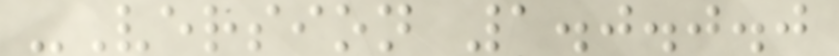-Version 1.0.0.0
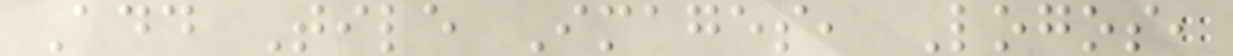Add Tile Images, Logos,
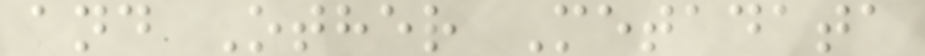and Other Metadata
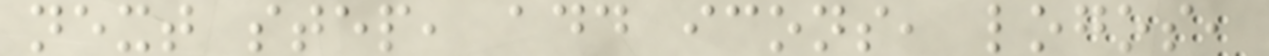next step, add icons, logos,
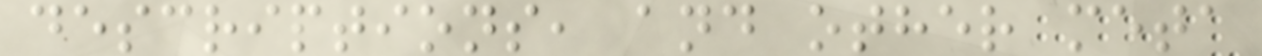descriptions, and other meta
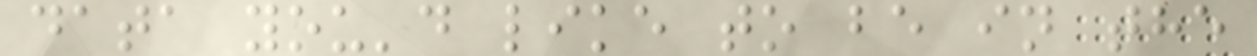data you'd like to be in the
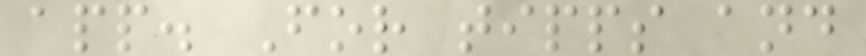app. For tipps and
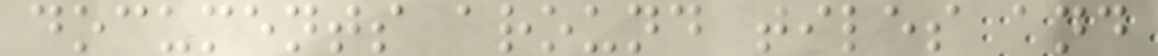documents around tiles and
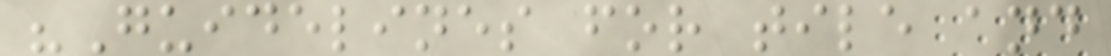"Guidelines for tile and
